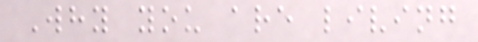Why you are living
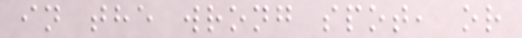in the wrong spot, or
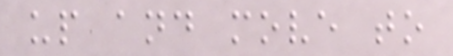up and move to
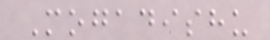Mogadishu
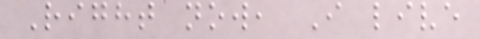Right now, I live
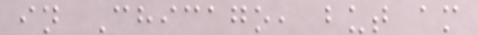in Chicago, but am
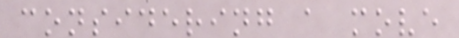considering a move
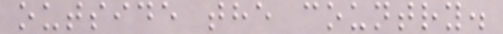outside the country.
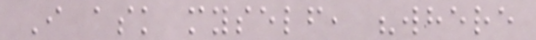I ask myself, "where
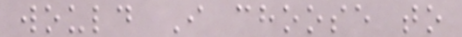would I choose to
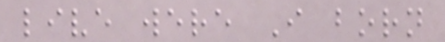live were I born
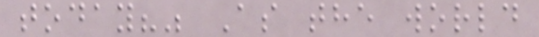today?" As the world
